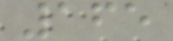165
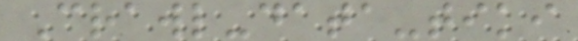Crawl-data-tiki
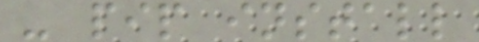- pip install
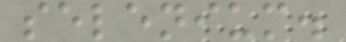selenium.
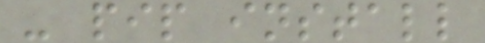- pip install
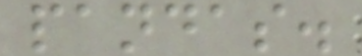pandas.
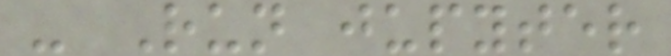- Run jupyter
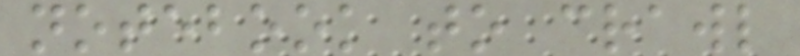notebook to crawl
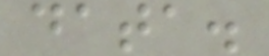data.
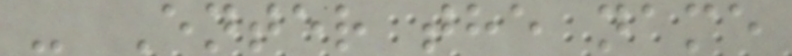- Enter the name
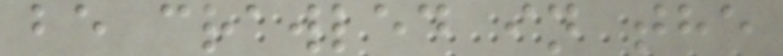be crawled in the
